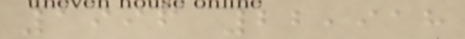1996 22,918
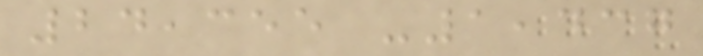24,355 -1,437
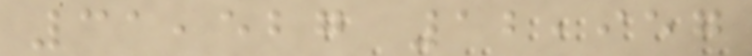31,527 12,957
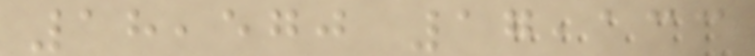18,570 17,133
